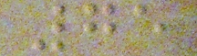75
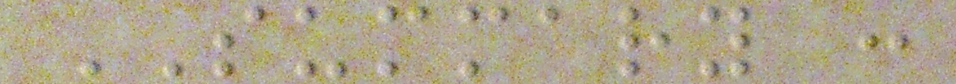SUMMARY :
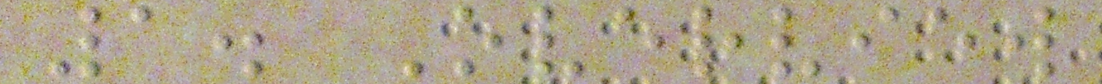1. Overview
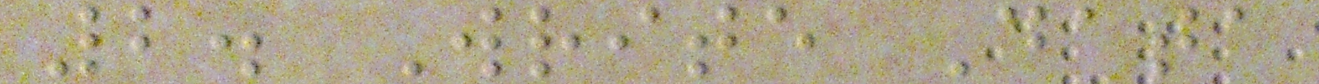2. Write Data
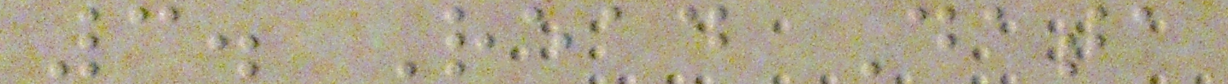3. Read Data
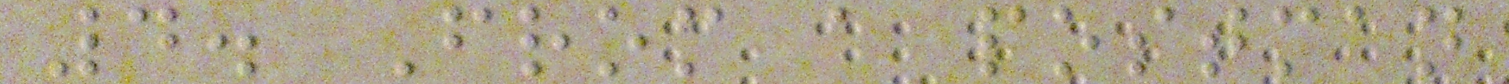4. From a postman
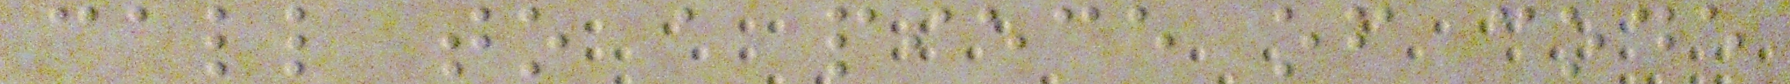call to a piece of code
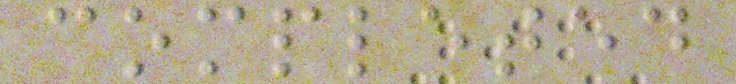completed
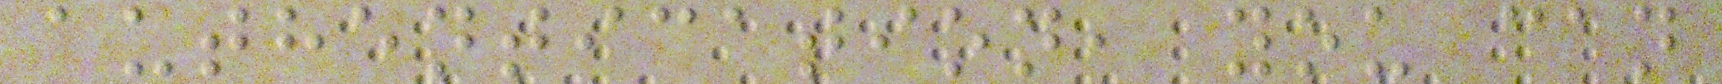authentication, you can
